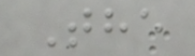The
